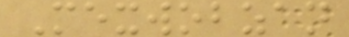Mexwobzan
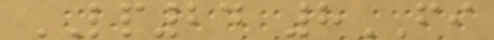LP24 8FI
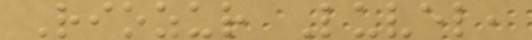Riozur Luvel,
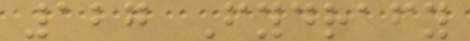127 Fydrafy
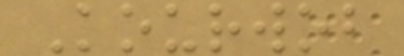Kourwob
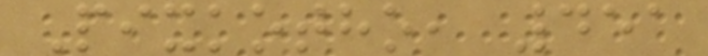Pixkotho, 451
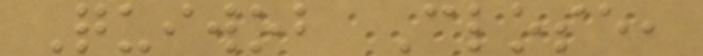Quiwob Close,
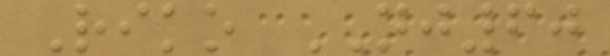Riko NJ60
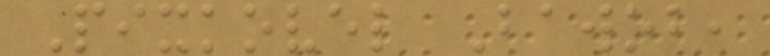Pixkovel Bawob,
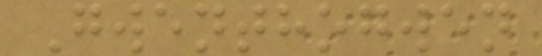Gwenthogwen
